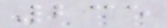235
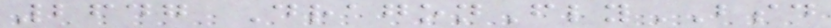2647 DragonFlyBSD
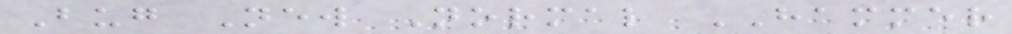Bug New Normal HAMMER
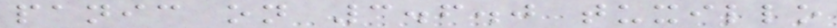panic on 3.6.0 tuxillo
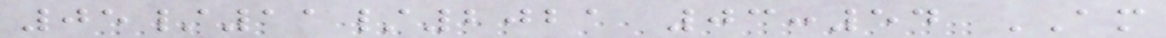05/11/2021 03:54 AM
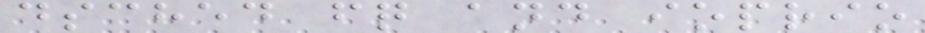dsched fq and ioprio
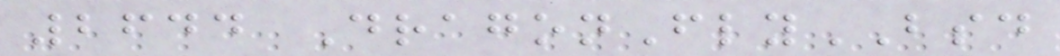2644 DragonFlyBSD
